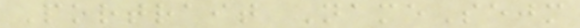Portrait NameSejm
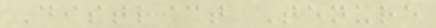District Tenure
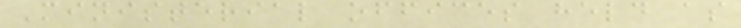Ministerial offices held as
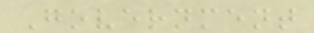Government
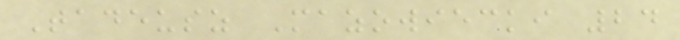Tadeusz Mazowiecki 24
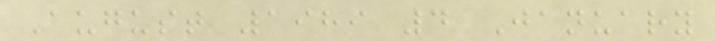August 1989 4 January
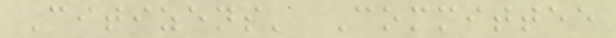Citizens' Committee
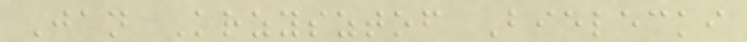Jan Krzysztof Bielecki
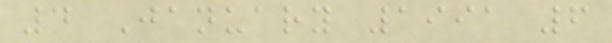4 January 1991 6
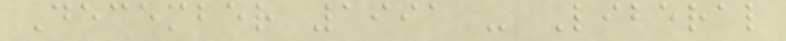December 1991 - Liberal
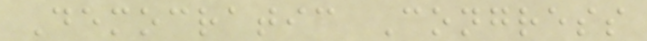Democratic Congress
